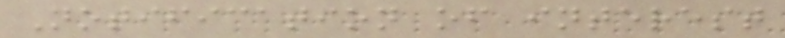Notification of interest
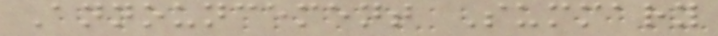Announcement Summary
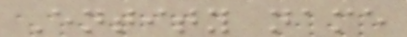Entity name
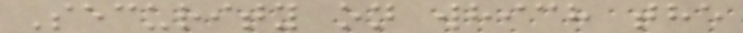Security on which the
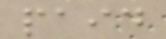paid
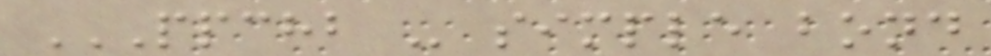PPCHB - SIMPLE BOND
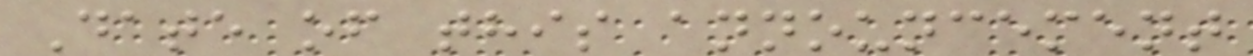Date of this announcement
